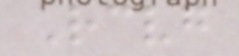Receiving
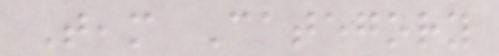Team Category
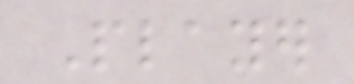Player
